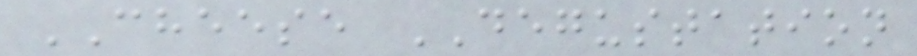CHEESE DEGUSTATION
